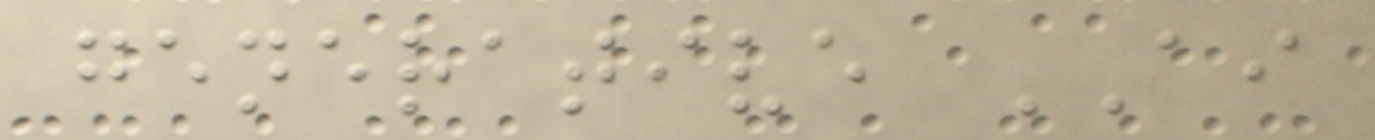generative AI
